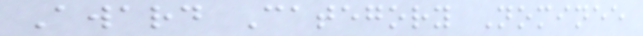Award Category Nominee
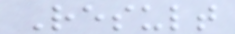Result
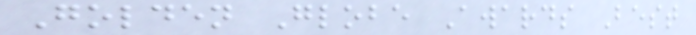Golden Globe Awards Best
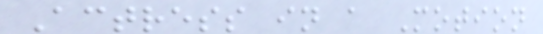Actress in a Motion
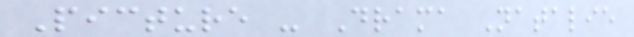Picture - Drama Natalie
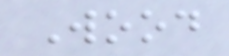Wood
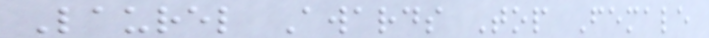Laurel Awards Top Female
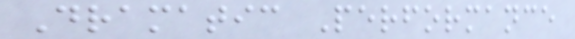Dramatic Performance
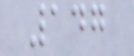147
